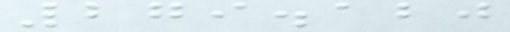279.120
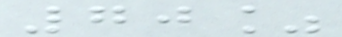70%
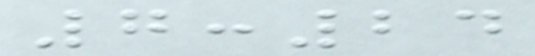7:24
